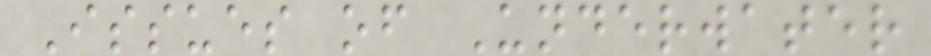Issues of Underwater
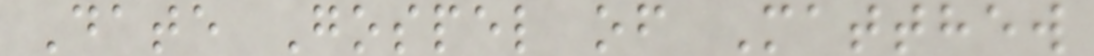Date Gospel of Matthew
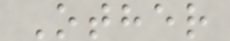Other
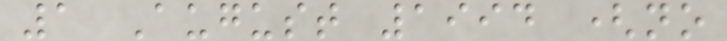1 August 1994 (no
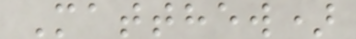Matthew)
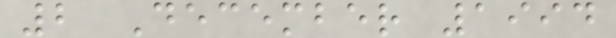2 December 1994
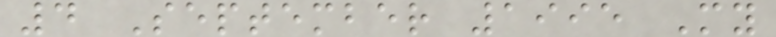4 September 1995 My
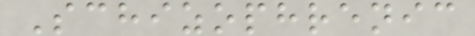Schizophrenic
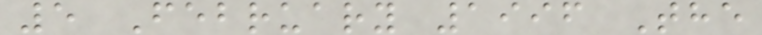5 February 1996 The
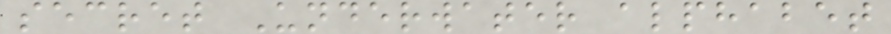secret Underwater alphabet
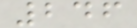246
